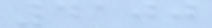4100
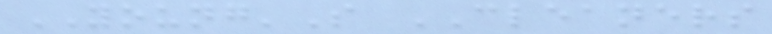YOUNG'S CLEANERS
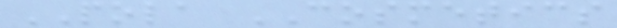POLA COSMETICS
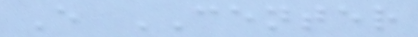E CENTER
